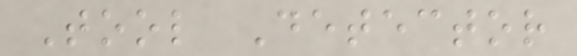Tool Detector
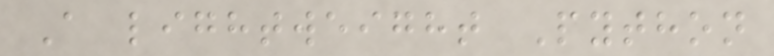A lightweight Python
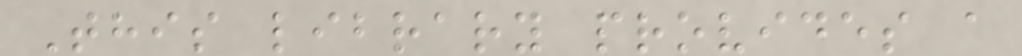This library provides a
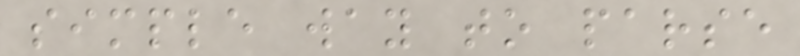simple way to parse
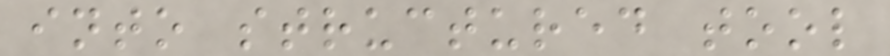into structured tool
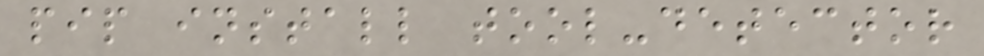pip install tool-detector
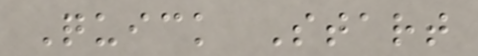Quick Start
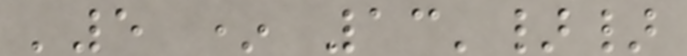'5 * 13'}}
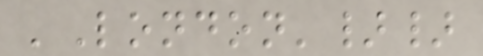'London'}}
